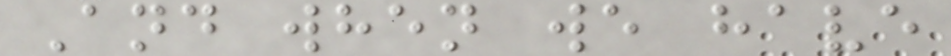And when we have
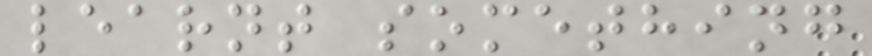learnt something
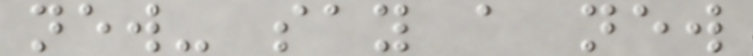new- say a new
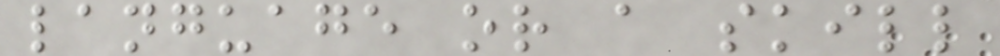language or a skill
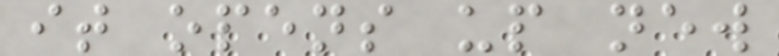it opens up new
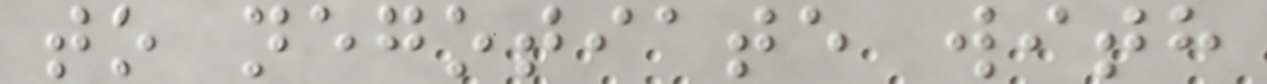to negotiate with
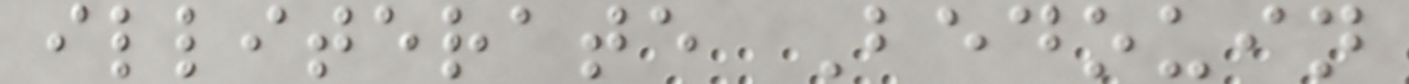illiterate Bedouin
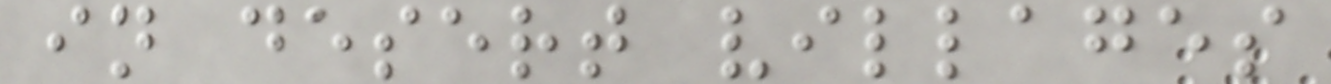in desert villages
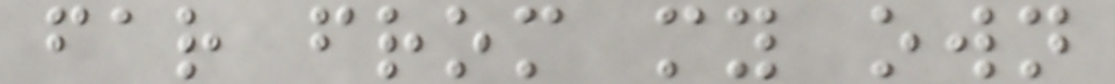far from my own
